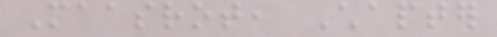Maasrot, Chapter
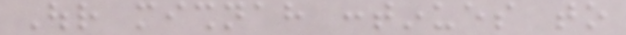Our mishnah continues to
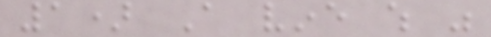1) A vine which was
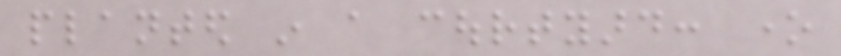planted in a courtyard: one
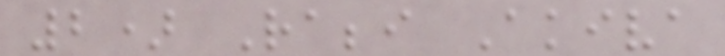2) Rabbi Akiva
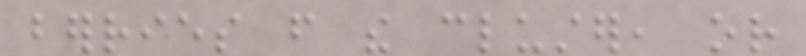berries from the cluster, or
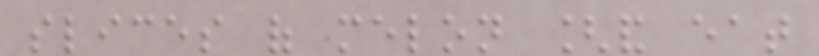slices of melon [and eat
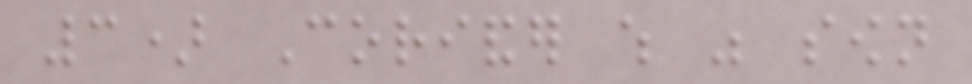3) Coriander which was sown
